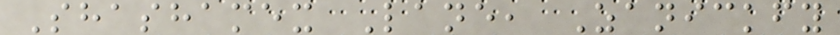Shashamex Lane, Zanickfy
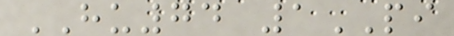HU74 1PI
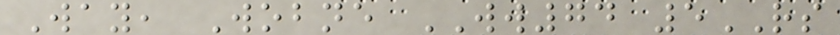Way, Wobne WW74 5RS
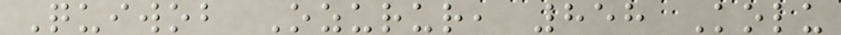Quiwob Ozurur, 858 Kolu
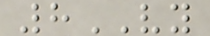8VY
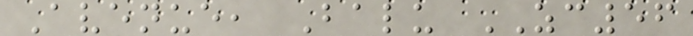Avenue, Balu ZC56
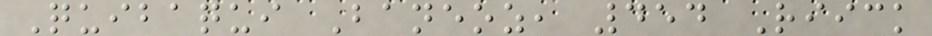Quibaqui Baneoz, 454 Riick
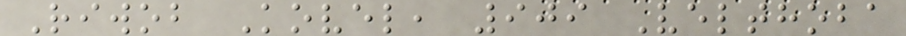Riwob Kovel, 909 Velthoba
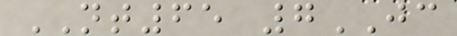NT65 7JC
